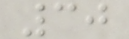30
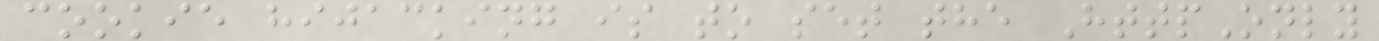cookie hijacking is to set the HttpOnly
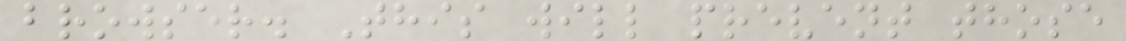browser. This will prevent those
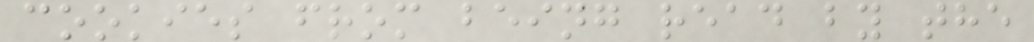cookies from being read by the
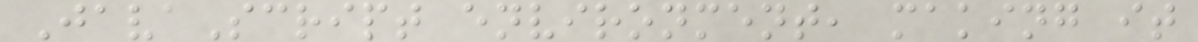JavaScript environment, making it
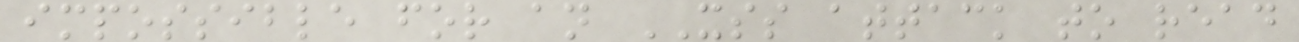impossible for an XSS attack to read
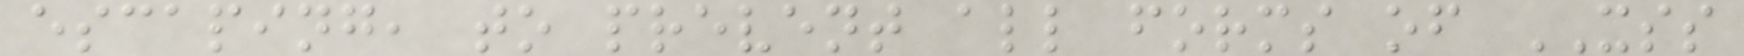escaping, to prevent all forms of XSS
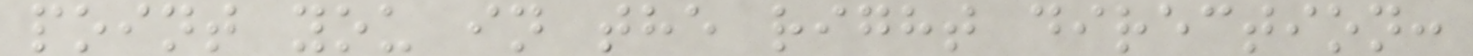point you in the right direction:
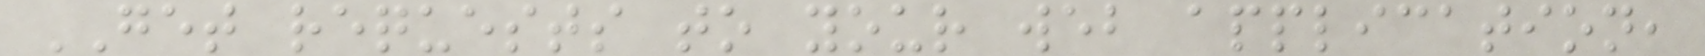GET requests to your web application,
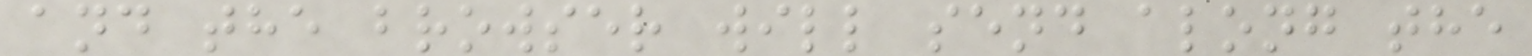and the browser will send along the
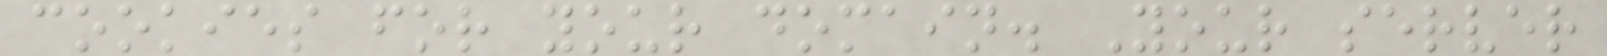cookies for your domain. Your server
